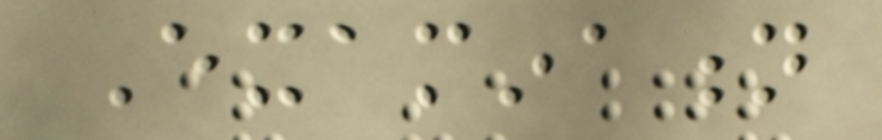Examination
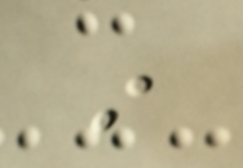in
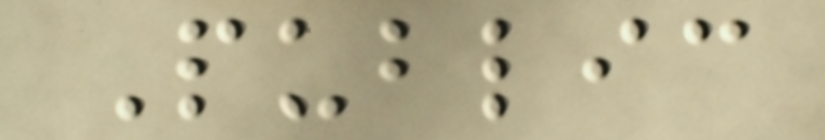Public
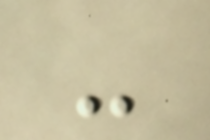-
